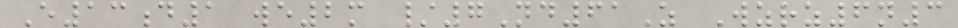E13d1 we2m /7Nd61Z Wzrz6n3
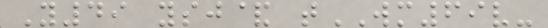Y49 ysj& tWM69v-
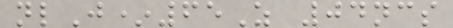nlJ*65Z 04ncs
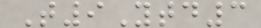T9Ytd3
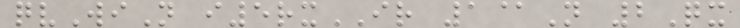qvWiN i5rxIR 1@N 2Qx
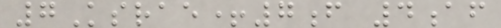7Ksrae+7f 4af
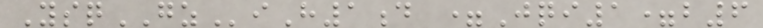YsqGZiH1d =Jqi1=b6
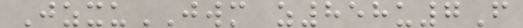JzxuJWM z858u7F
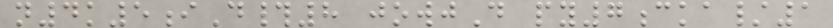n4k5iD#8 jowjD py7cka/1
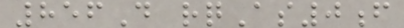856D rqAs0f
